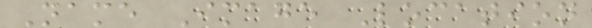Name Image Location
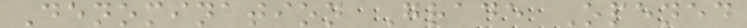Denomination Grade Opened
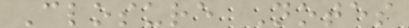Closure Notes
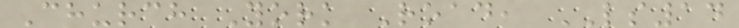Church York Road, LS14
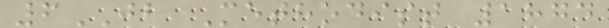6JB Methodist 1874
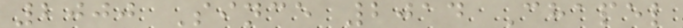2000 Since 2014 Chapel
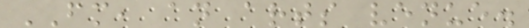FM, an arts venue.
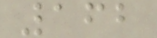162
